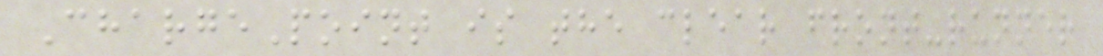ChargePoint is the clear front-runner
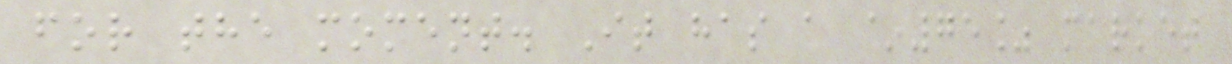for the moment. It has a ~75% market
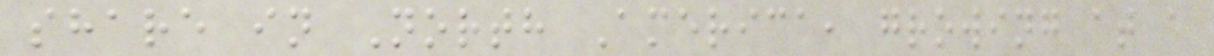share in North America, growing at a
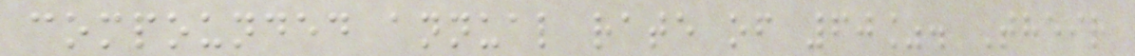compounded annual rate of 60%. Their
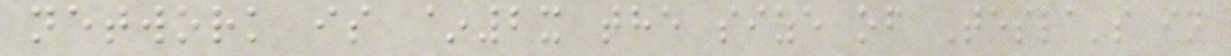network is ~2x the size of Tesla's in
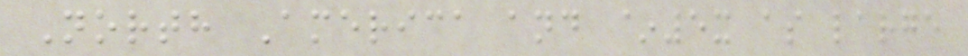North America and ~5x as large
